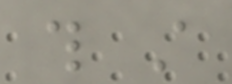this still
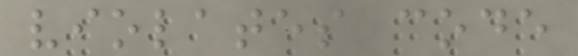violates code
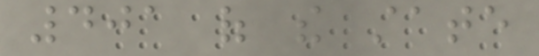401 of the state
